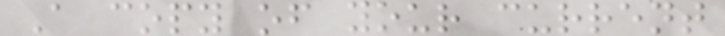A copy of your current
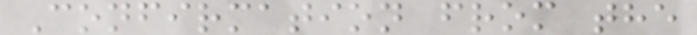Confirmation from the
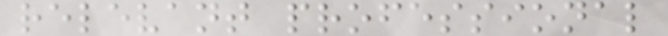relevant professional
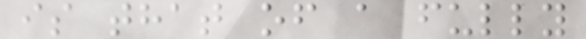is that of a fully
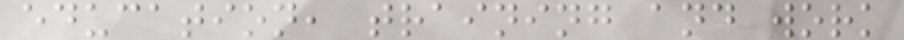education, training and work
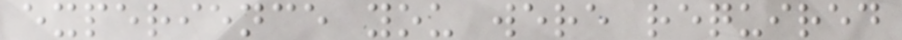experience you were required
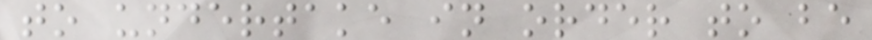to undertake in order to be
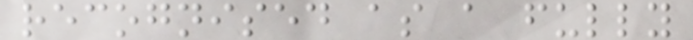recognised as a fully
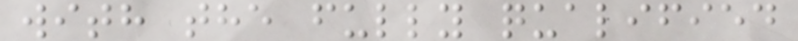with the fully qualified
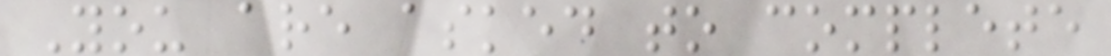You are asked to complete
